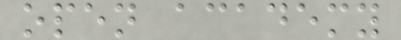open academy
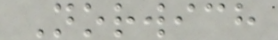Norwich
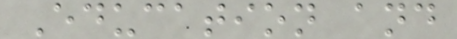Education and
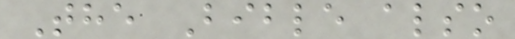The Bible also
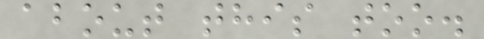about this too.
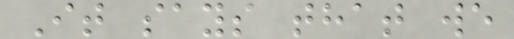It says that we
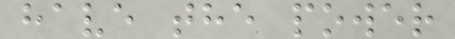have the power
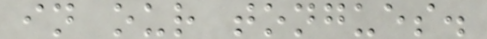in our tongues.
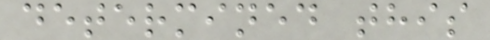determined this
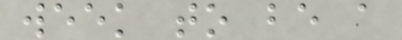week to be a
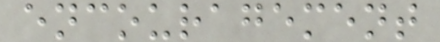encouragement
